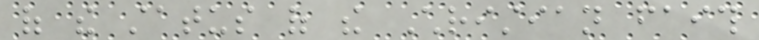of the status of the Christian faith
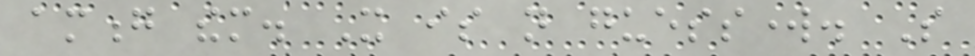among them. It is not guesswork. So
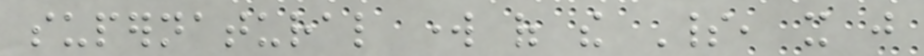supernatural work of the Spirit, it just
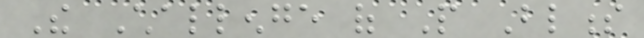The Challenge of People Blindness
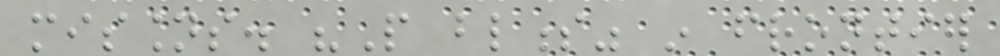missions. "People blindness" in frontier
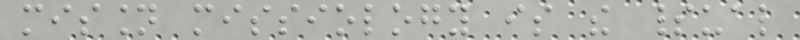mission missiology is the spiritual
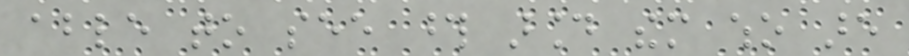able to see those around them who are
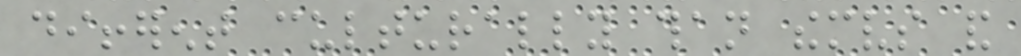different culturally than themselves and
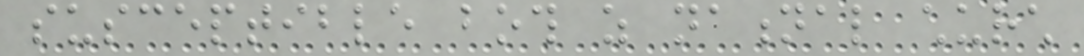susceptible both as national church
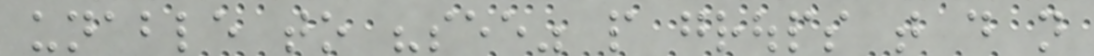unable to "see" people groups that do not
